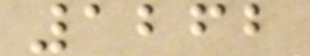1262
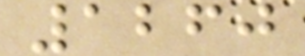1260
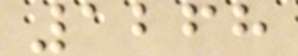1268
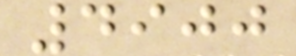4900
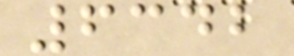6342
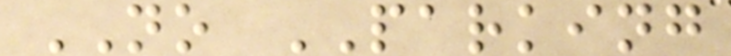NO PARKING
